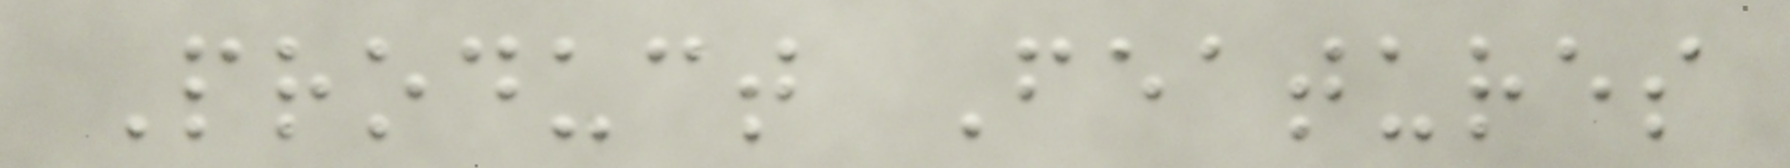Product Features
